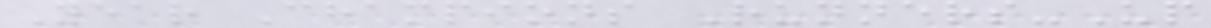Year Champions Runners-Up
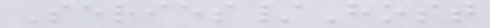Series/Host
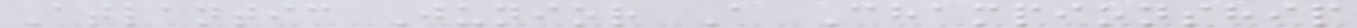Atlantic Junior A Championship
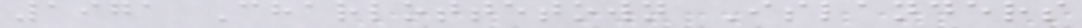1971 Charlottetown Islanders
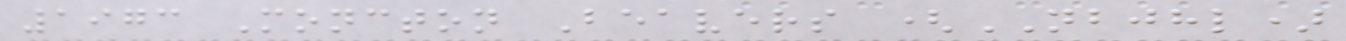1973 Moncton Beavers (NBJHL)
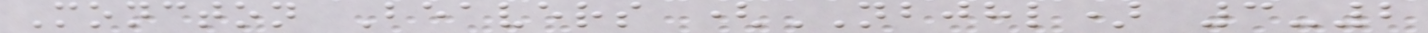Moncton Beavers (NBJHL) 3-2
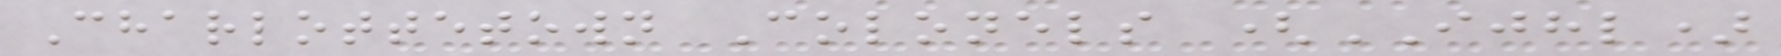Charlottetown Colonels (IJHL)
